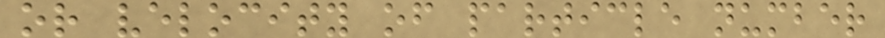or velocity of particle number
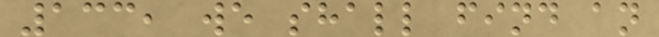133, we shall find an
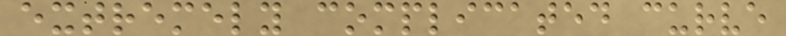extremely complicated curve
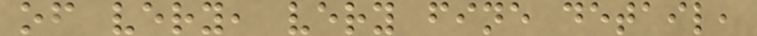of very, very fine detail,
